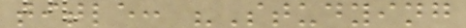title: "Studying
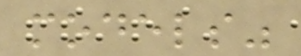models"
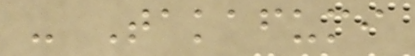- Takafumi
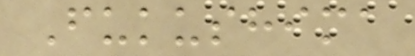Fukushima
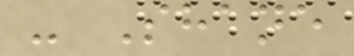- Shane
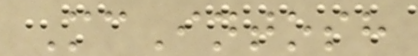McIntosh
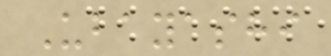Ubayashi
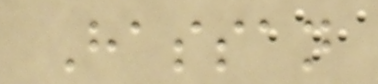Hassan
